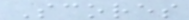Scores
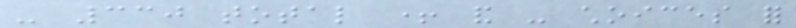- 330 total + and - choices for
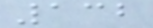132
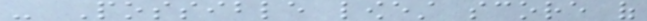- Possible lowest score of
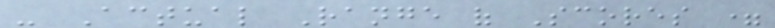- Actual Range of Scores =
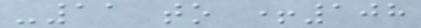-11 to +108
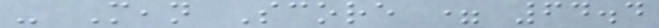- Mean Score = 64.4
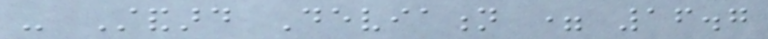- Standard Deviation = 16.7
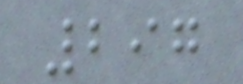297
